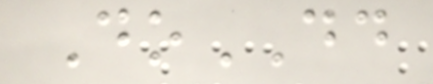DoDD
